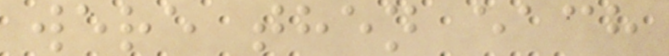were then each
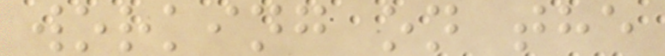working on the
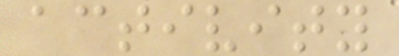activity
